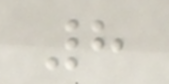8
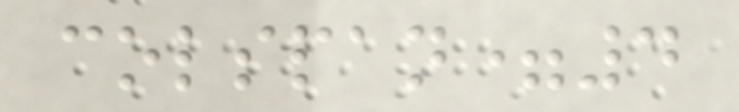colspan=4
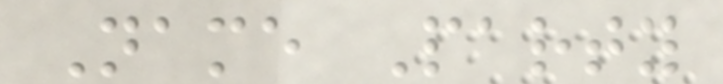Name Party
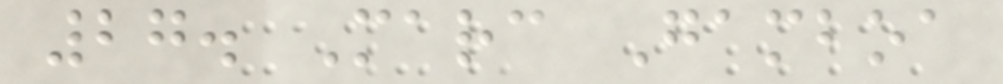27. Marc Gamboa
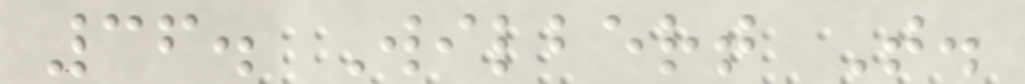36. Wilbert T.
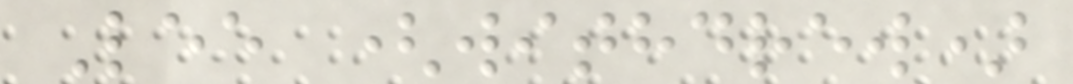Lee (withdrew)
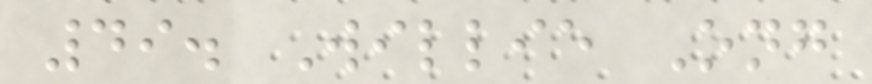49. Willie Ong
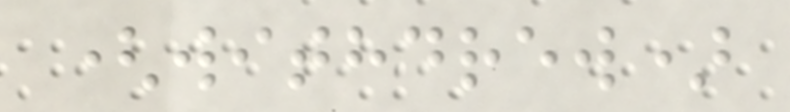(withdrew)
